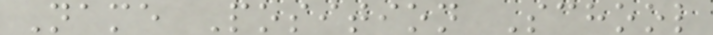Name Position School
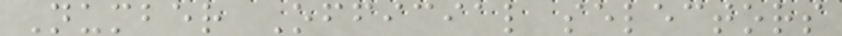Number Official selectors
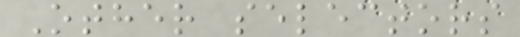Other selectors
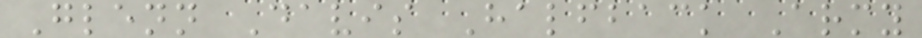Glenn Davis Halfback Army
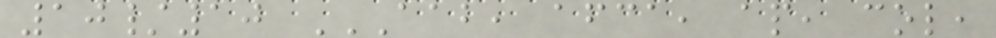10/10 AAB, AFCA, AP, COL,
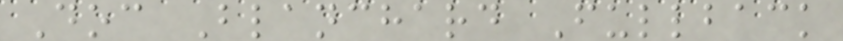Doc Blanchard Fullback
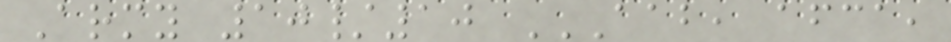Army 10/10 AAB, AFCA,
